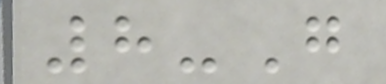8-G
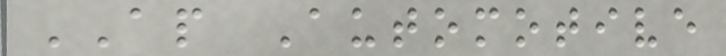AP Automotive
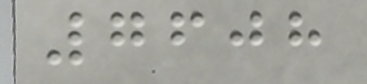7608
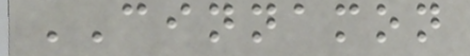CINNAMON
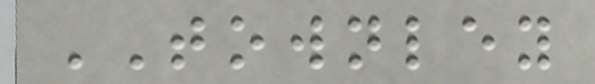TOWNLEY
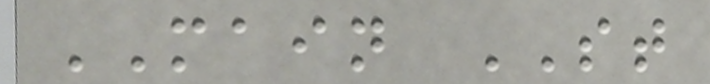MAIN ST
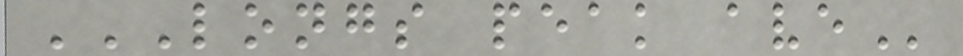LONGS PEAK AVE
